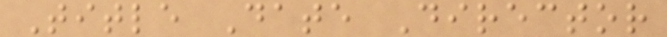Title Date Director
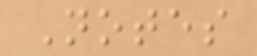Notes
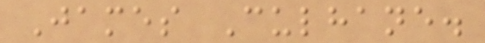James Culhane.
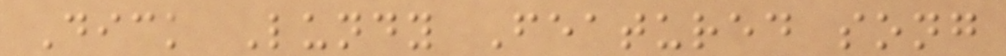Dick Lundy Featured song
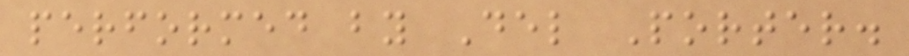performed by Del Porter.
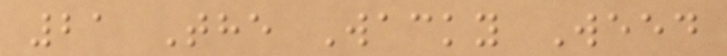21 The Wacky Weed
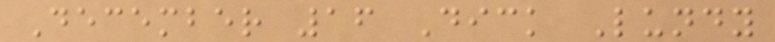December 16 Dick Lundy
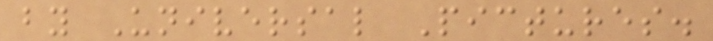by Universal Pictures.
